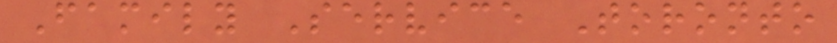Family Service Toronto
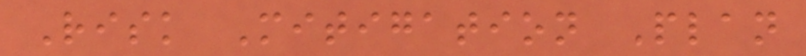Risk Mitigation Plan
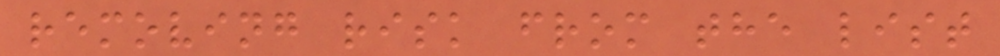removing risk from the list
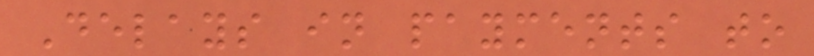Delays in payments to
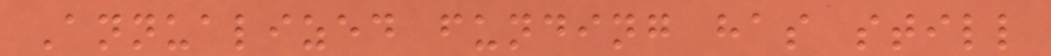Annualized funding has still
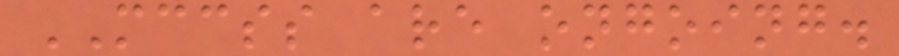MCCSS are ongoing.
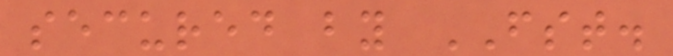secured by FST.
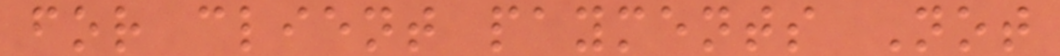for client payments Not
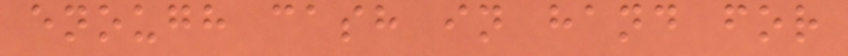enough cash in hand for
